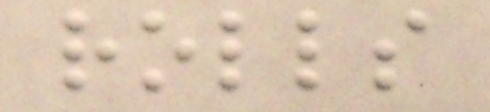rolls
